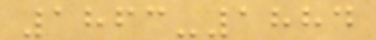1863-1884
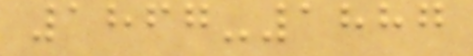1867-1887
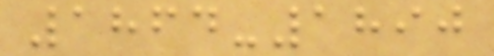1864-1890
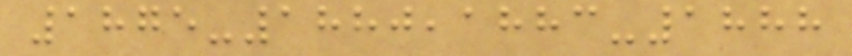1875-1880,1883-1888
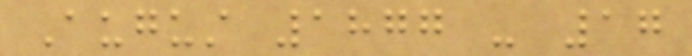August 1877 - 17
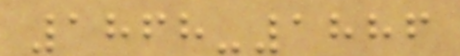1868-1886
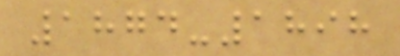1874-1898
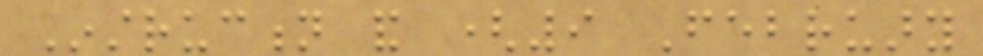Instruction and (9 February
